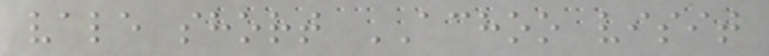vale short ACHOO visit
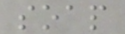soap
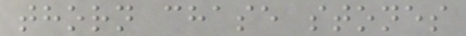thorn chase stones
